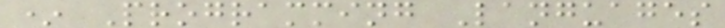* Programming Languages
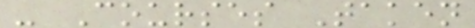- Courses Taken
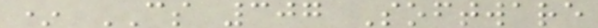* CS 307 Software
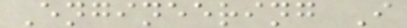Engineering I
